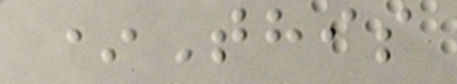*This
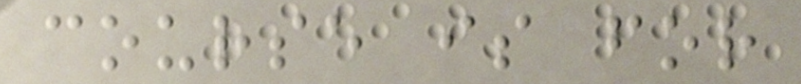course is for
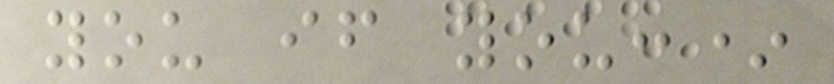you if you:*
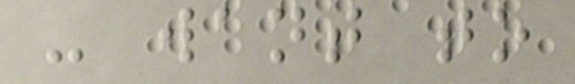- want to
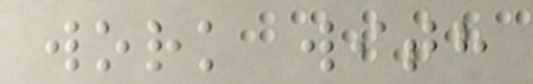work with
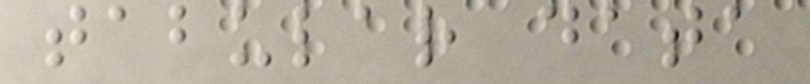tabular data
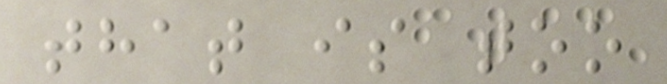that is too
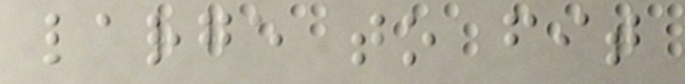large to fit
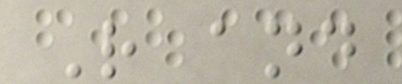R and
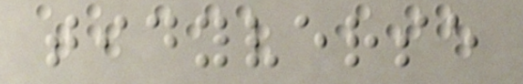tidyverse
